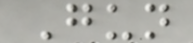Gun
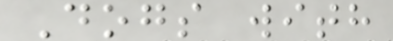Dogs with
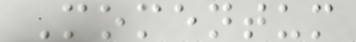Momentum
